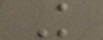K
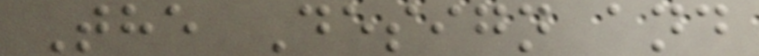The Design and
